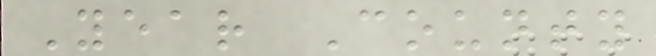Year County
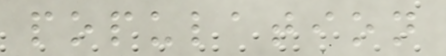population
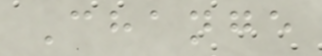Change
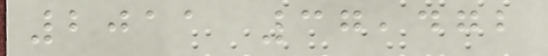2011 37,472
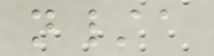n/a
